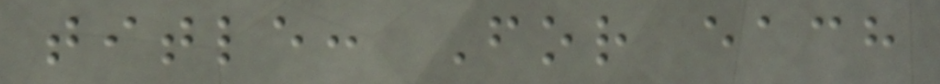title: For each
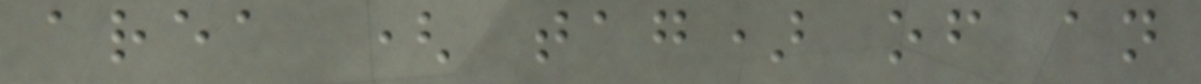area ( tag) of an
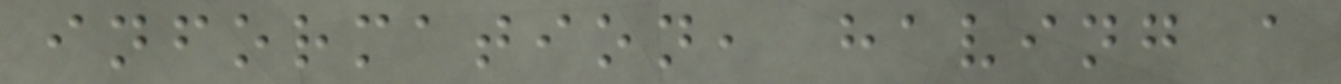information, having a
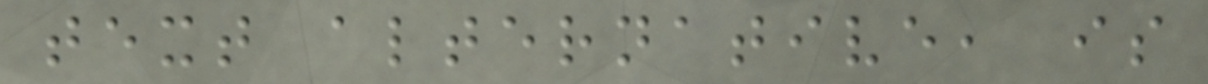text alternative, is
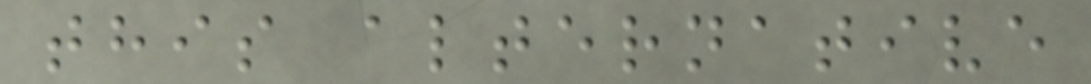this alternative
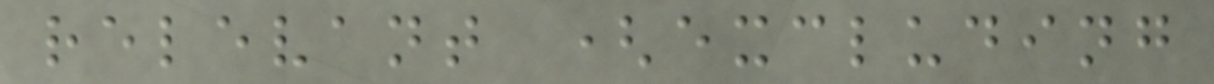relevant (excluding
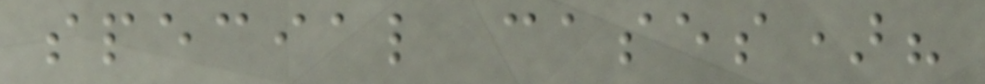special cases)?
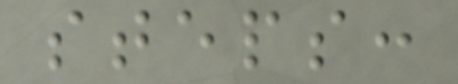steps:
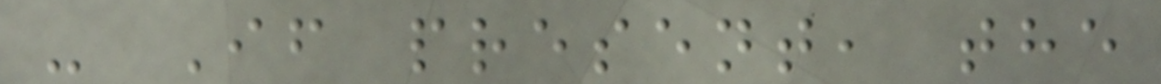- If present, the
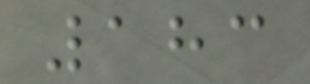183
